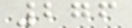276
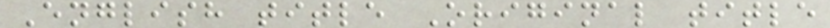English title Original title
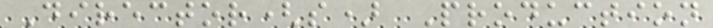Director(s) Production
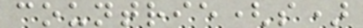countrie(s)
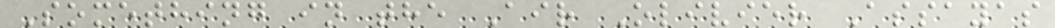Something in the Air Olivier Assayas
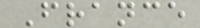France
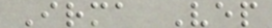Irma Vep
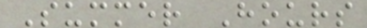Summer Hours
